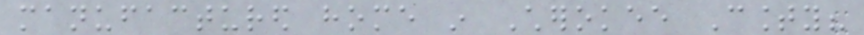manufactured home in Cherokee County?
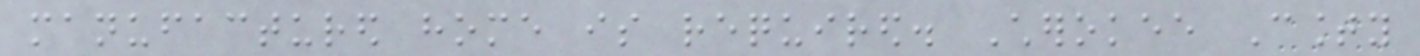manufactured home is required. Cherokee County
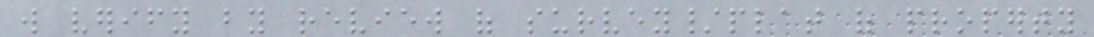will verify by review of survey/plat of property
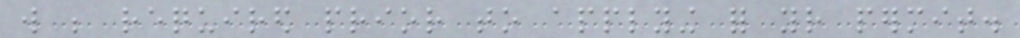will be required prior to applying for your permit.
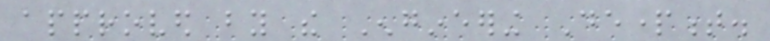approved by the Engineering Department.
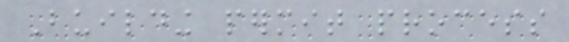Building permit process
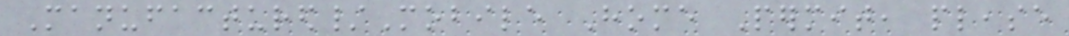Manufactured/Mobile Home Permit, please
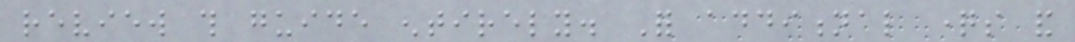review this guide entirely. For additional questions and
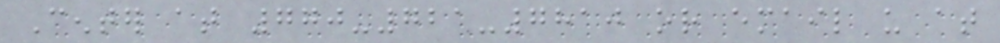Center at 770-721-7810 or email us at
